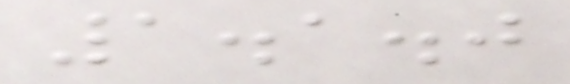1.1.0
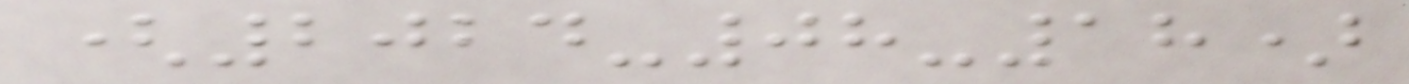(2024-08-18)
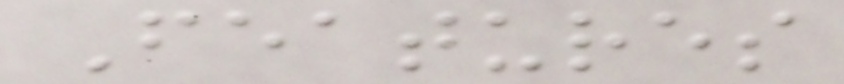Features
